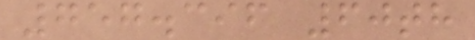757.396 60th
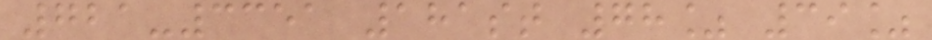721-3351 181st 78% 39%
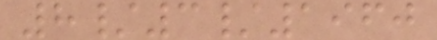8/3/1960
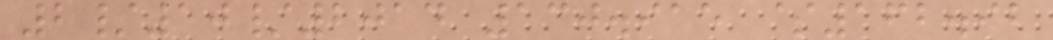2/10/2014 130.915 $162.92
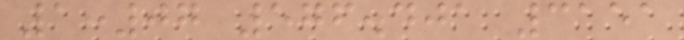1:07 576.401 3151
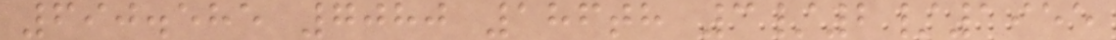690.585 7080 186th 3/2/1955
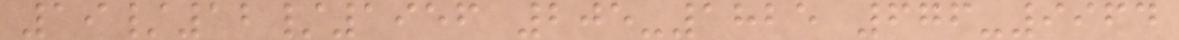19/12/1956 205-1825 676-9964
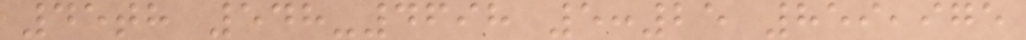45th 548-4698 5:25 859,975
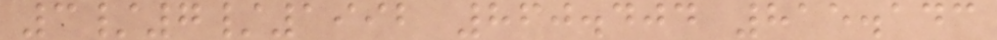3/7/1992 860.404 815.143
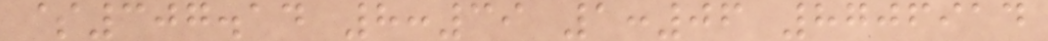$307.14 8:39 1:06 8706914
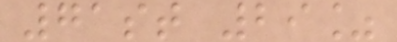71st 29%
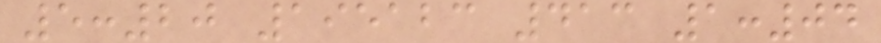5:20 195123 413 1:04
